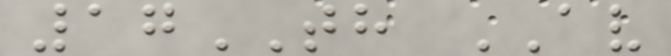17TH AV
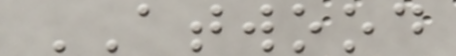ATWOOD
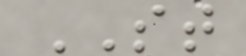ST
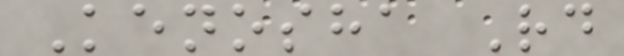Kenosha Rd
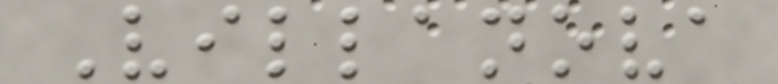Villanova
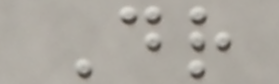Dr
